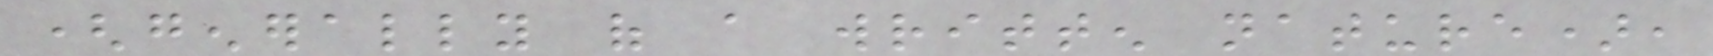(generally of a written nature),
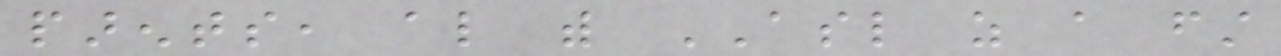parents, also with ASL as a first
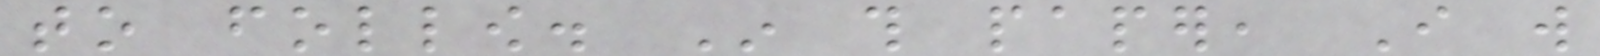to follow. In this paper, I will
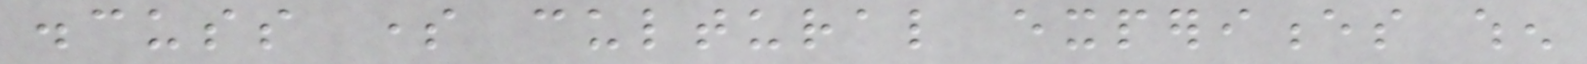discuss some cultural experiences when
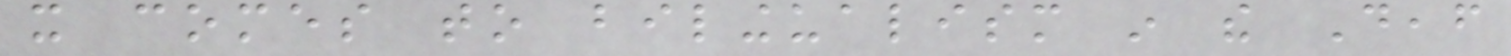it comes to bilingualism in the Deaf
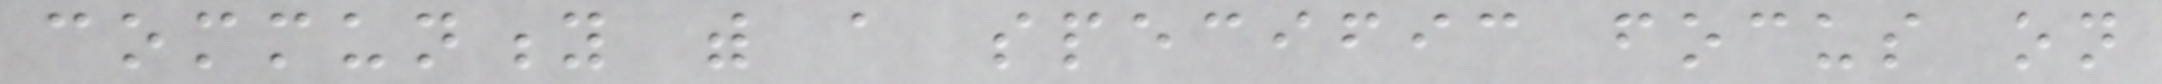community with a specific focus on
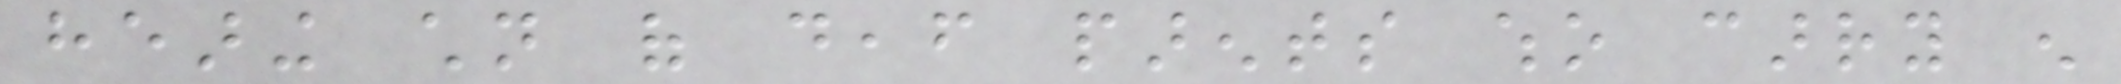hearing children of deaf parents who carry enough
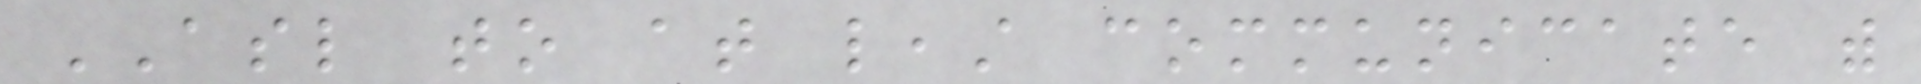ASL to at least communicate with
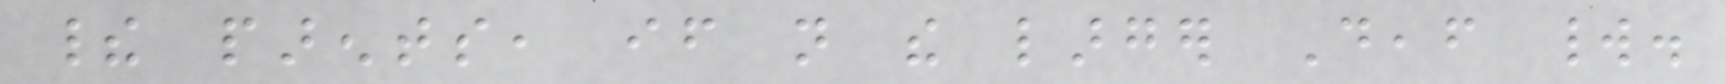their parents, if not the larger Deaf world.
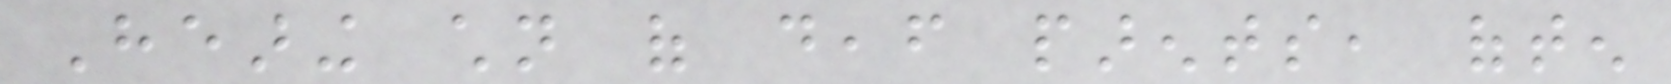Hearing children of deaf parents, often
